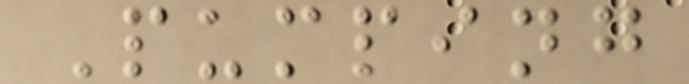Pumping
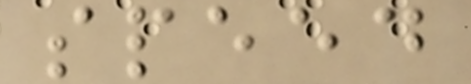speed
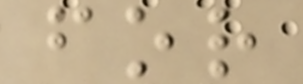for
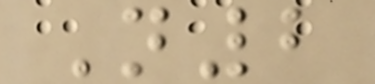N2
